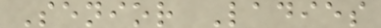Senior Ladies
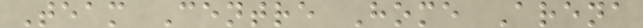Team Centre Home Arena
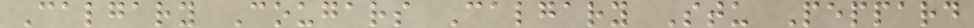Calgary Cougars Calgary Stu Peppard
